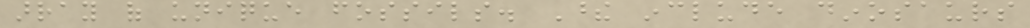array of unique fossils. These include dinosaurs
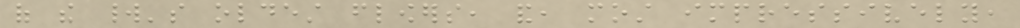of the world's oldest flowers, and, most impressively,
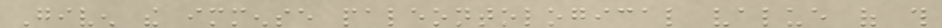Given the immense paleontological value of this
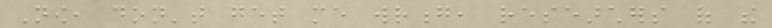Now, don't get me wrong, researchers of the
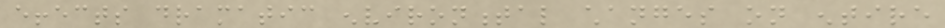effects dramatic environmental changes on entire
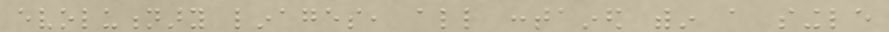evolutionary linages, all contained within a single
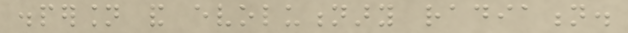dispersion and evolutionary radiation.
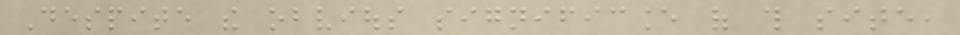Despite the obvious significance of this site,
